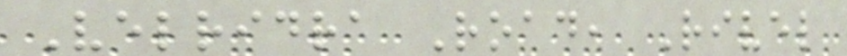Velridra Road, Rivel
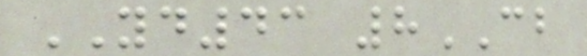YD43 8CB
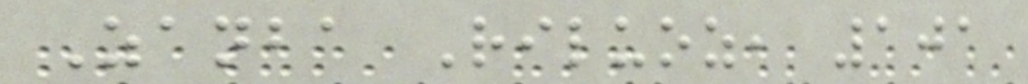Zanba Riluoz, 101
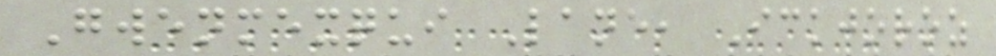Gwenmexqui Lane, Ickjoroz
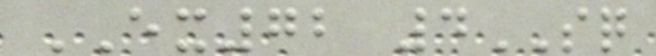EX72 4SQ
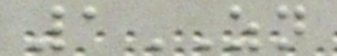1ZN
